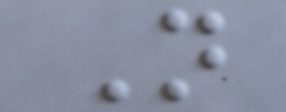N
